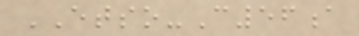ETSO-C56a
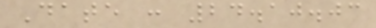Date : 24.10.03
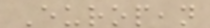European
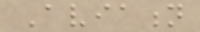Aviation
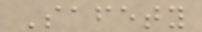Safety
